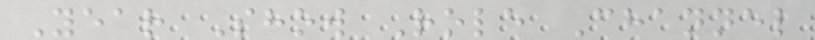Year Show Role Channel
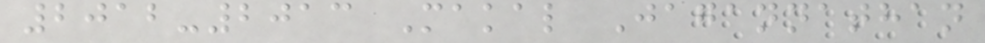2012-2013 Makal Jagannathan
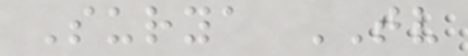Surya TV
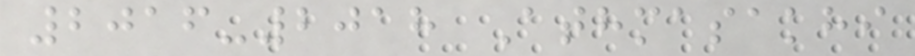2016-2018 Athmasakhi
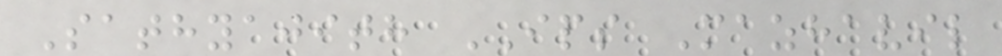Sathyajith IPS Mazhavil
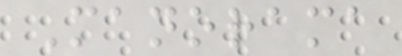Manorama
